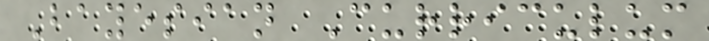Bayesian Curriculum
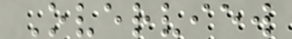Overview
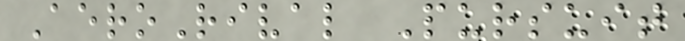AeroRival Pursuit
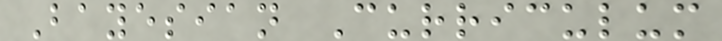Bayesian Curriculum
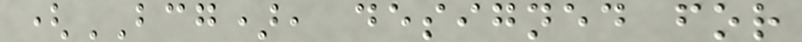(BCG), designed for
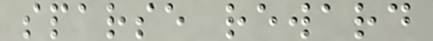sparse reward
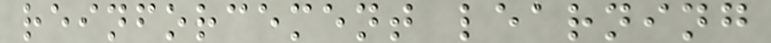reinforcement learning
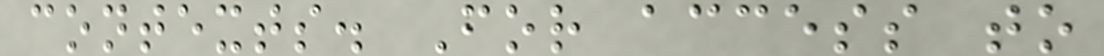contexts. For access to
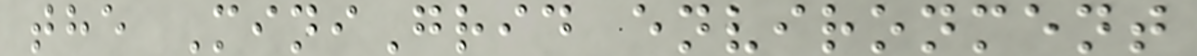the MiniGrid environment
